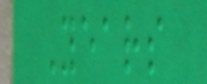Years
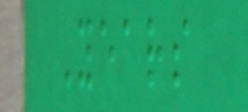Years
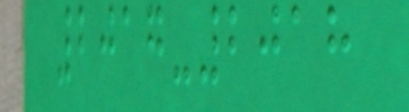2017-2018
